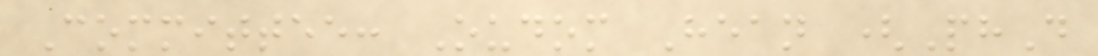Committee: Oudom Hean (PhD
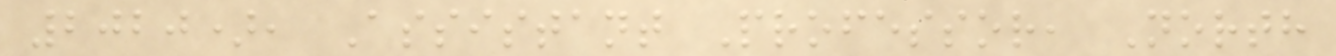2020), Assistant Professor, North
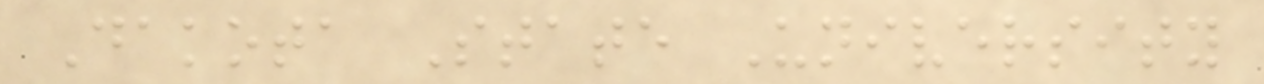Dakota State University
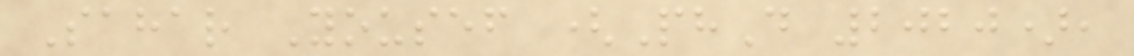Sahar Yousef (PhD 2020),
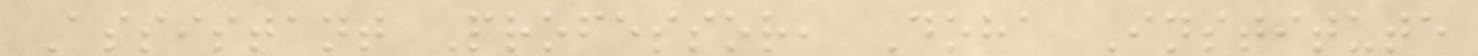Assistant Professor, Doha Institute
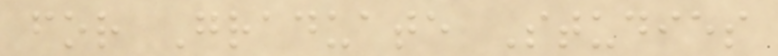for Graduate Studies
